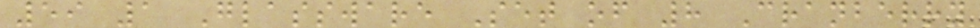59 1 Glassware Set of 8 Cranberry
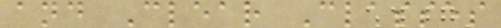and Clear Classes
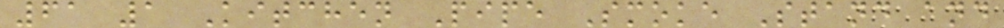61 1 Kitchen Pipe Smoke Stand and
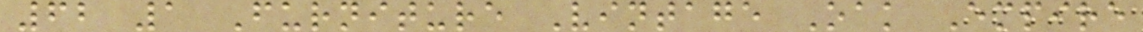62 1 Furniture Vintage Oak Empire
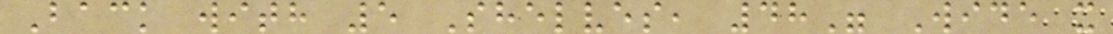Back with 5 Shelves, 48" Wide x
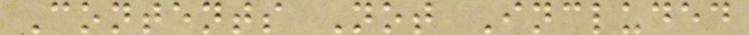Contents Not Included
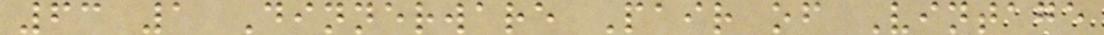63 1 Dinnerware Pair of Vintage
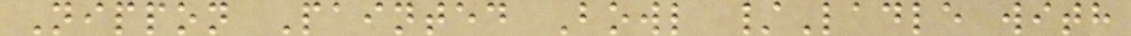Nippon Painted Bowl /Ladle with
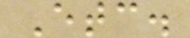Etc.
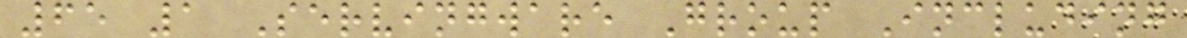65 1 Servingware Group Including
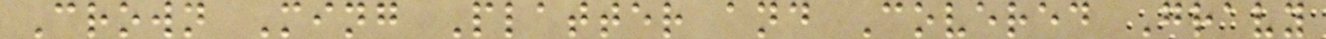Crown Ming Platter and Covered Gravy
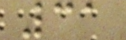31
